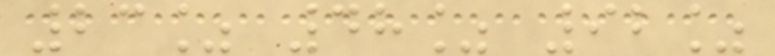23% 48% 92%
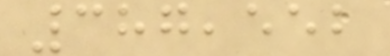387,552
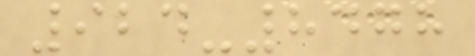924-8478
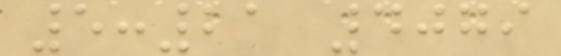5:21 4079
